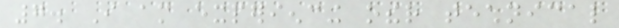7. I am experiencing other technical
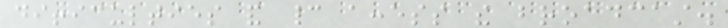difficulties and cannot access the broadcast.
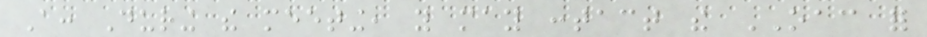A: During the meeting, you may contact the OAC for
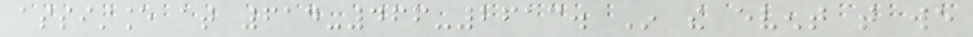assistance at 614-466-2613. In the event that we
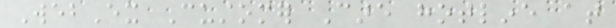WebEx Customer Care hotline at
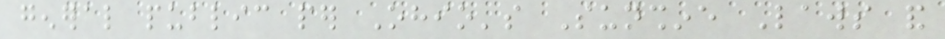general public per Ohio's Sunshine Laws and
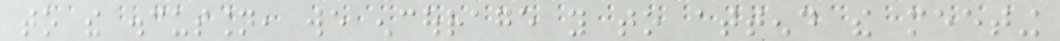to the discussion, we encourage you to attend the meeting
